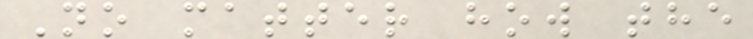No matter how the
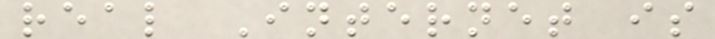real Internet is
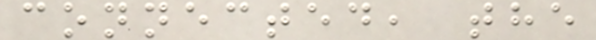connected, the
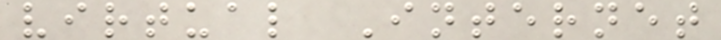virtual Internet
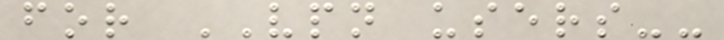for VPN users--
